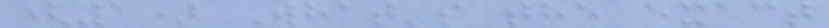(1) What's the exact
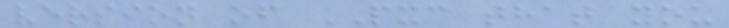version of PXC that you
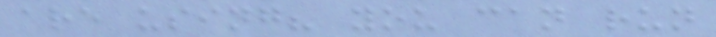are using? you can run
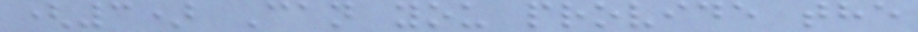(3) Can you provide the
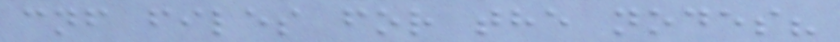cnf files for the nodes?
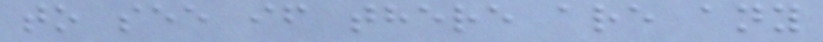to see if there are any
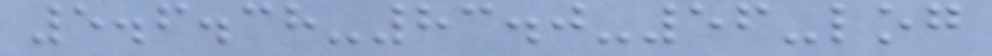5.6.38-83.0-56-log
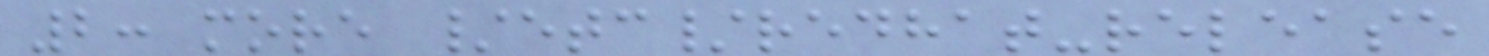2: more /etc/redhat-release
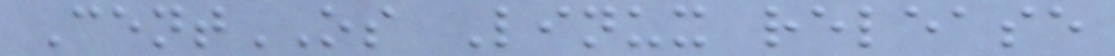CentOS Linux release
